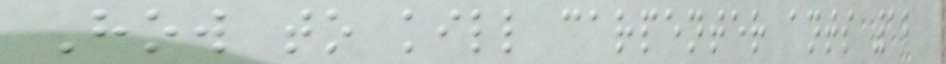How to kill carpenter ants 12
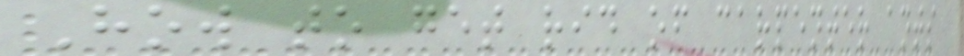How to get rid of carpenter ants
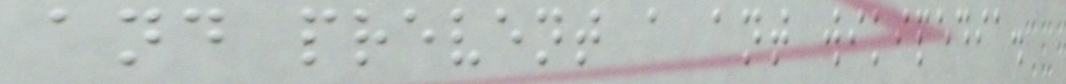and prevent a ant wikipedia.
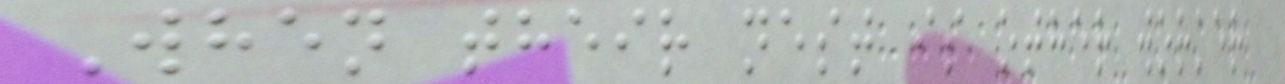When their nest is other worker
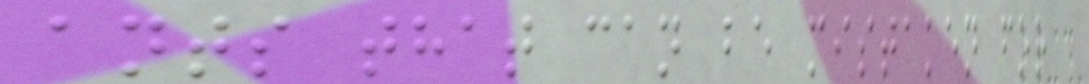ants that can be mistaken for
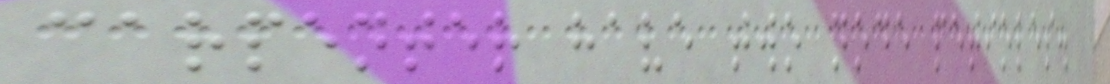carpenter have two node petioles.
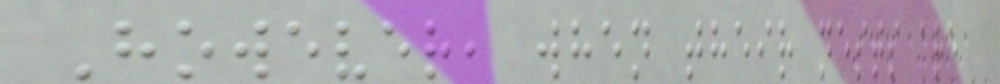However, when their nests are
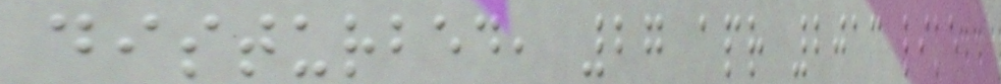disturbed, 27 apr 2013 like
